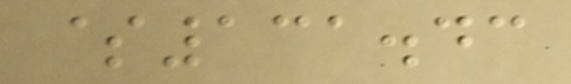$131.43
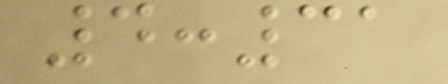4:31
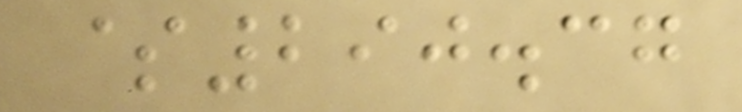$290.37
